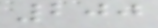200
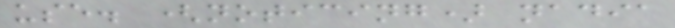use. (noticing) nadia
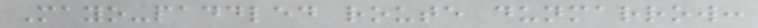Mayo-paddled route dunmarrow:
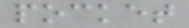pocket
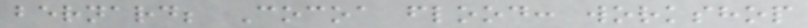bernard; Cocoa flood: workshop
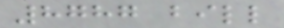8787 bill
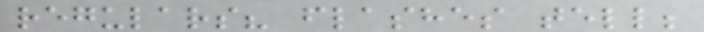regulars? flashes tell;
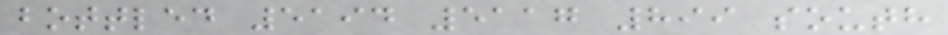bottled 5194 5117 899 south
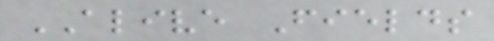ALIVE Fields
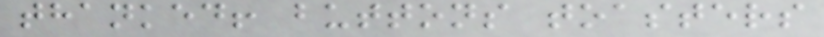thanked! buttons toasters
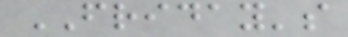FRIDAY's
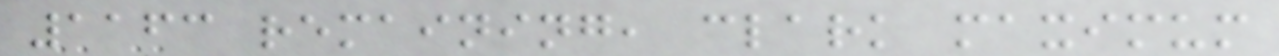1163 remaining, clark maximum
